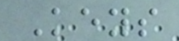Keys
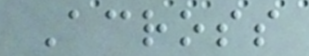Across
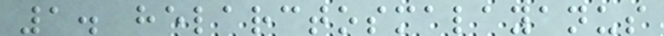1. helarctosmalayanus
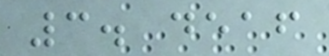3. deaf
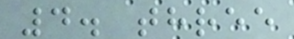4. three
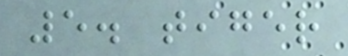5. tiger
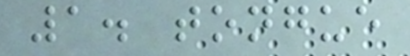1. tongue
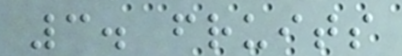3. fruits
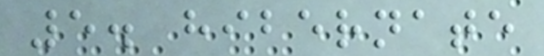5. hibernate
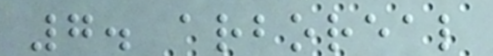7. arboreal
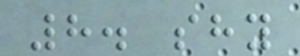8. shy
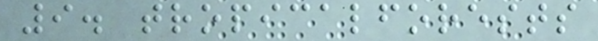9. tropicalforests
